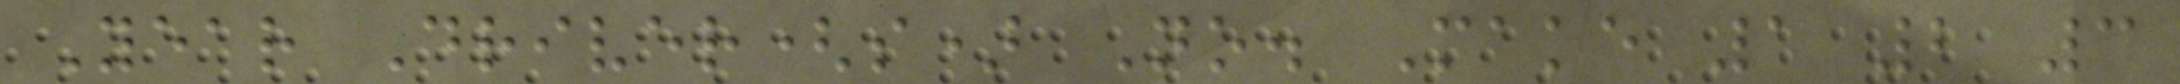Year Driver(s) No. Make 1 2 3
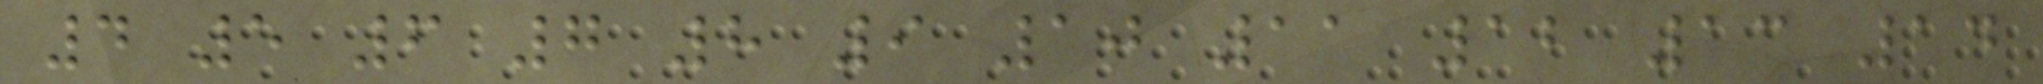4 5 6 7 8 9 10 11 12 13 14
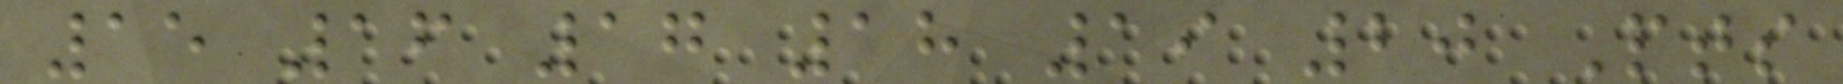15 16 17 18 19 20 Pts
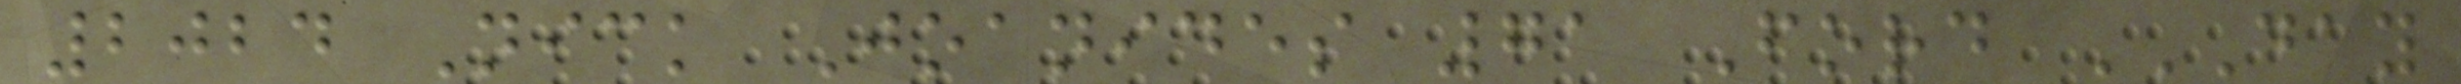2024 Nick Joanides 71 Ford DAY
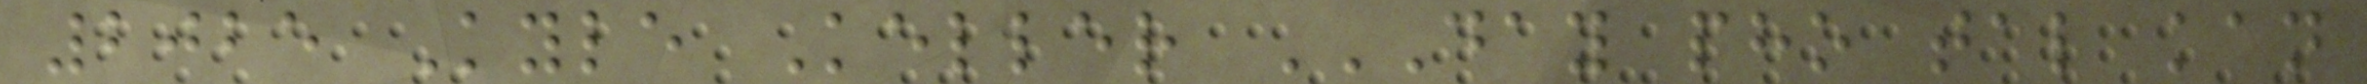2025 Kyle Keller DAY PHO TAL KAN
